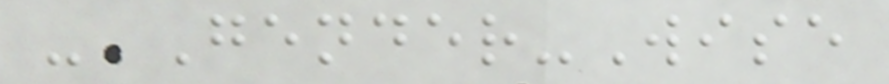- Gender-Wise
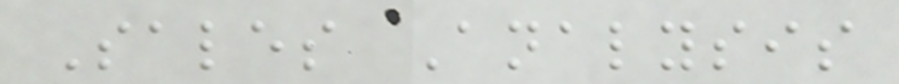Sales Analysis
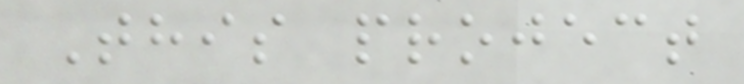This project
